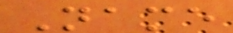Name
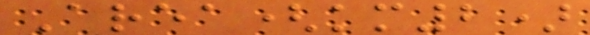Area(km2)
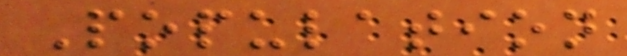Population
